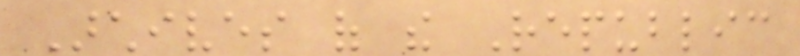Archives of the Republic
